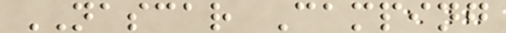NASCAR Camping
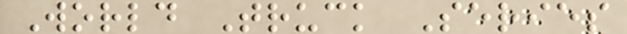World Truck Series
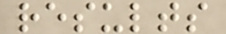results
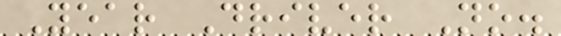Year Driver No.
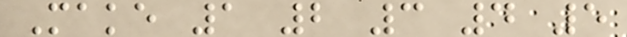Make 1 2 3 4 5
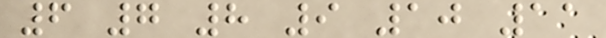6 7 8 9 10 11
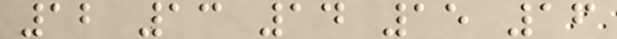12 13 14 15 16
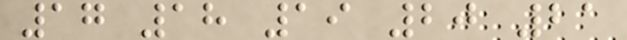17 18 19 20 21
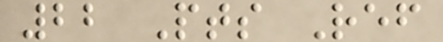22 Pts Ref
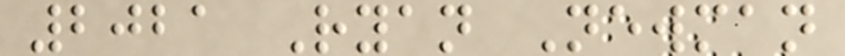2021 Ryan Newman
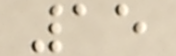15
